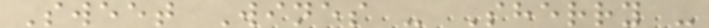Sweet Wines - Sherry -
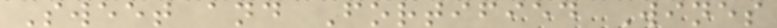Sweet and Fortified Wines
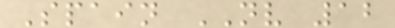Spain NV 12
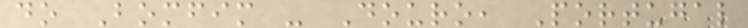do Bomfim - Douro, Portugal
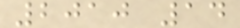2010 14
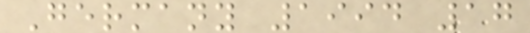Germany 1994 17
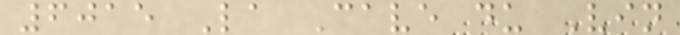6015 La Cave du Vin
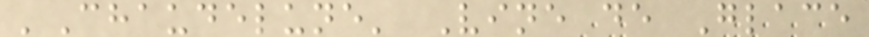'Chaudelune' Vine de Glace
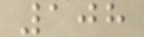108
